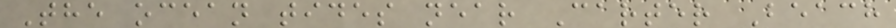The ocean tides near Carter Beach
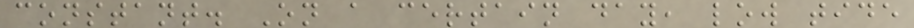constant. On a certain day, low tide
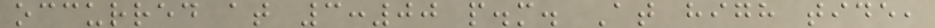occurred at 3:00 p.m. At high tide,
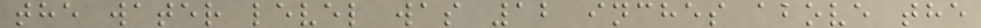the water level was 12 inches above the
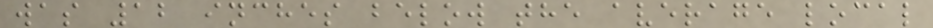was 12 inches below the average local
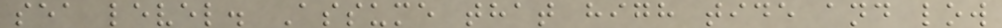sea level. Assume that high tide and low
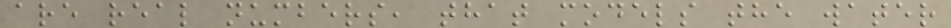are real numbers, that models the water
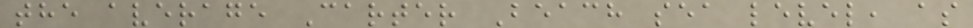the average Carter Beach sea level, as
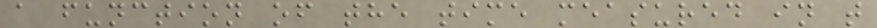a function of the time measured in t
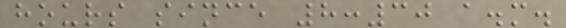hours since 8:30 a.m.
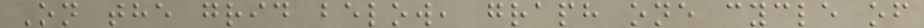On the grid below, graph one cycle of
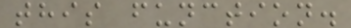this function.
